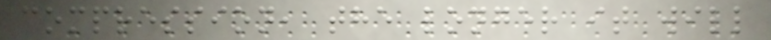compression, the longer it will
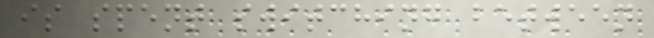is spent switching between
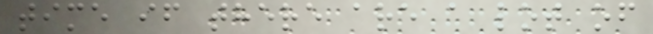time if there are a lot of
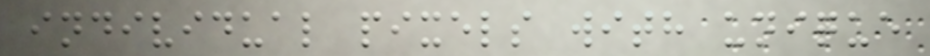individual pixels with unique
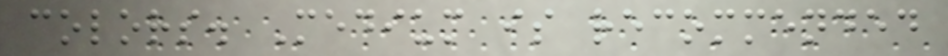colors. Medium is recommended
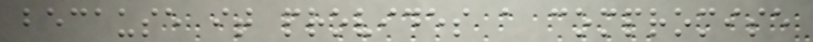because it provides a compromise
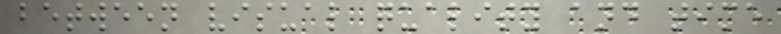between visual quality and time
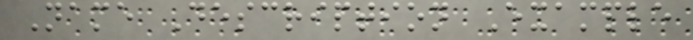Name Description Example
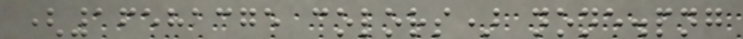(16581375 colors) none.png
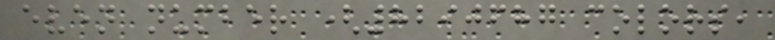even number (8290687 colors,
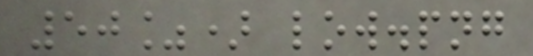50%) low.png
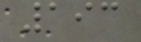193
